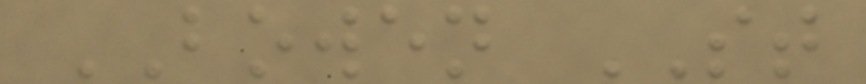BOWEN ST
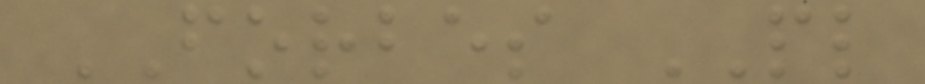FORBES PL
